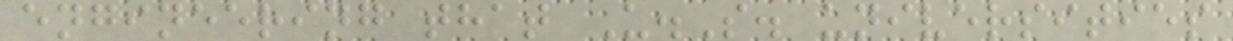engineering that U.S. universities
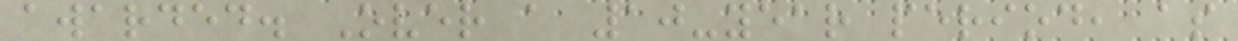awarded. Over a 10-year period, as
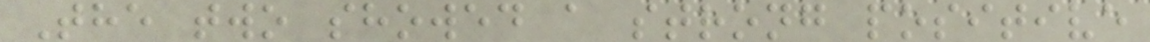The two showed a strong positive
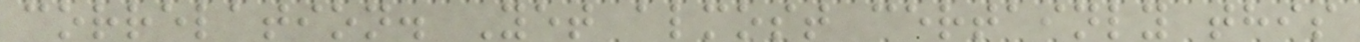correlation. Yet almost certainly this
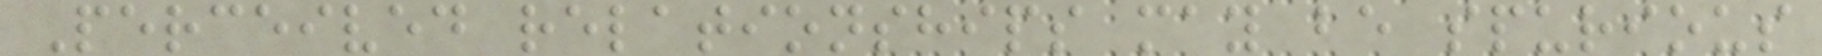Perceived relationships may be spurious
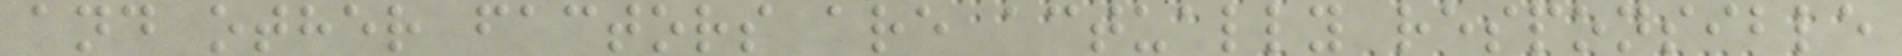and other factors are actually responsible
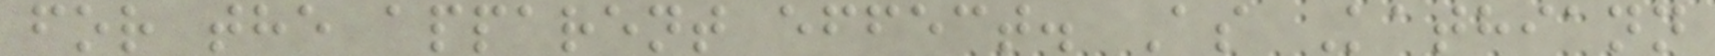for the apparent effect. As Kathiann
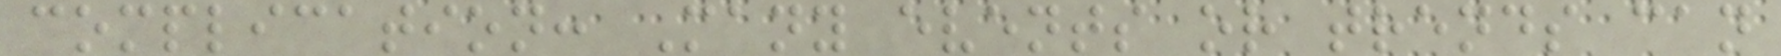complication: Many events or trends can
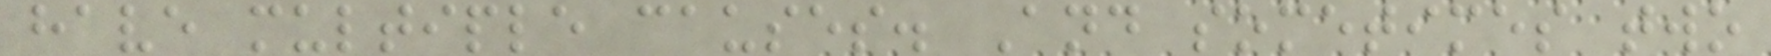have multiple causes. And sometimes two
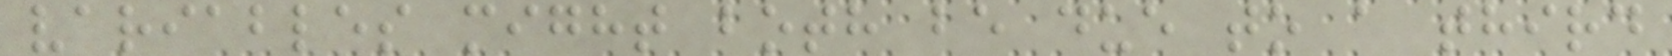variables might both be due to a third
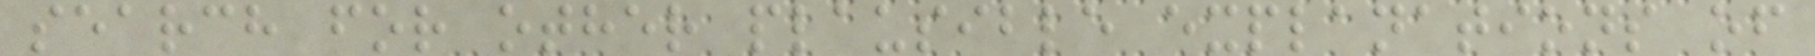search for other plausible explanations of
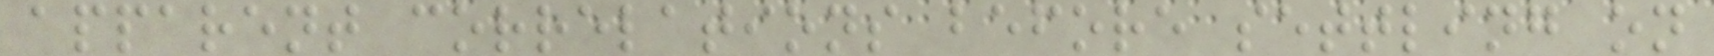apparent correlations before settling on
